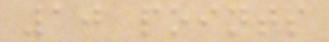10 points
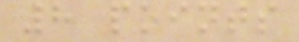8 points
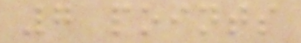7 points
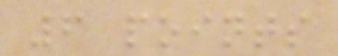6 points
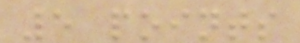5 points
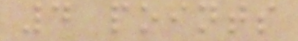4 points
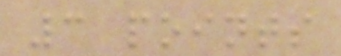3 points
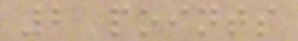2 points
